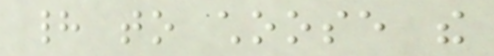had to choose the
